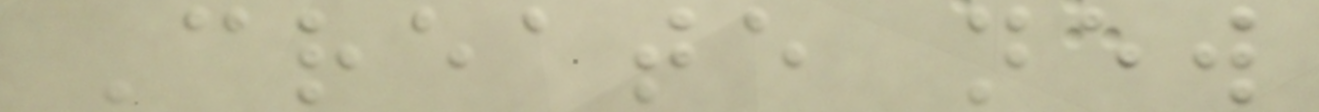Create new
